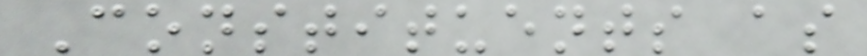Constituents as
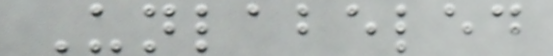Unlabeled
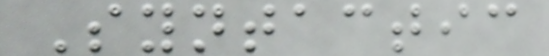Syntactic
